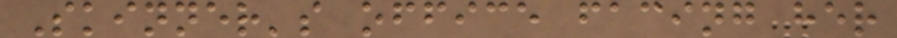Skinner's office facing her
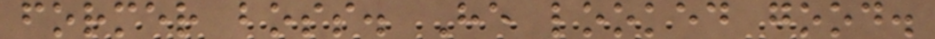former boss. He looked good.
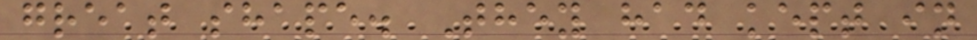great shape. They had kept in
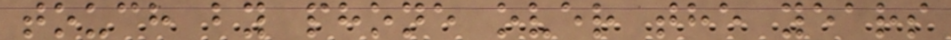touch by phone over the years
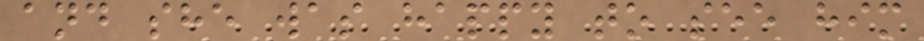and she was happy to see him
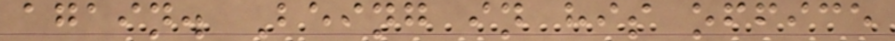again. Being in his office
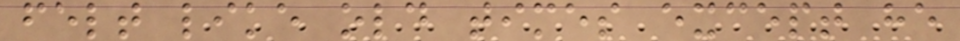felt like old times except he
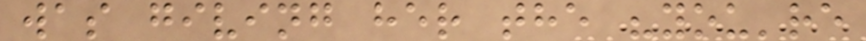was giving her the "you're
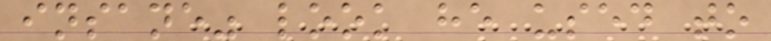insane" look he used to
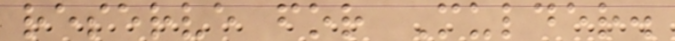reserve for Mulder.
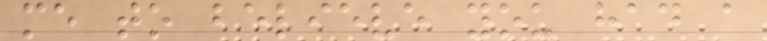me to believe you had a
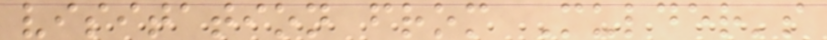visitation from Mulder's
